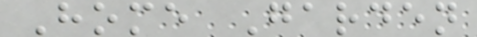Home Garden
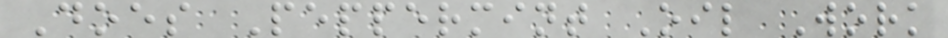Does Peppermint Oil Work
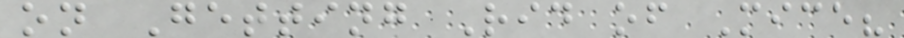on Getting Rid of Mice?
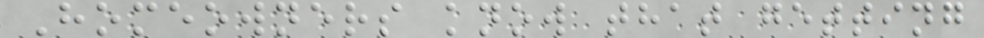Homeowners know that getting
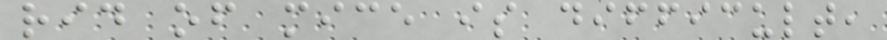rid of mice is difficult,
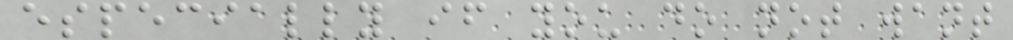especially if you do not want
